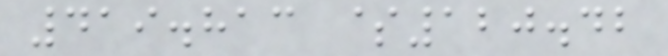419.813 $120.42
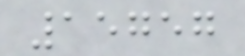15757
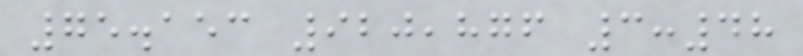75.153 920,876 3:48
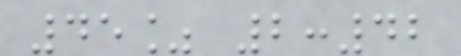45% 2:42
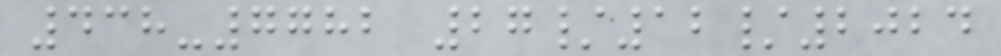438-7782 27/12/2024
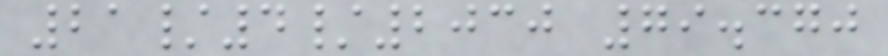21/4/2030 79.370
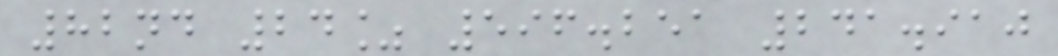82nd 24% 596.251 241.910
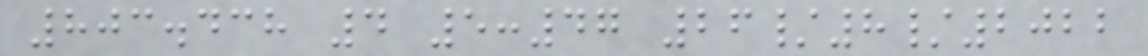803.438 4 5:47 26/8/2022
